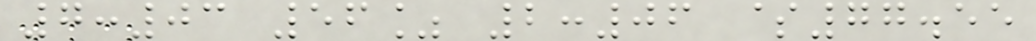7:03 56% 2:06 $77.55
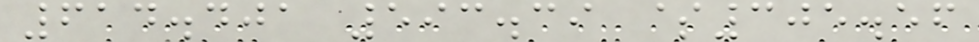614.401 593.39 $305.56
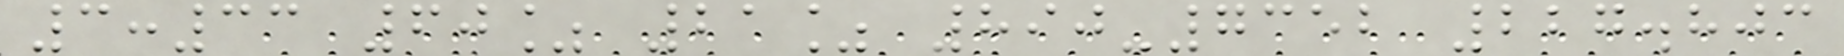3:33 60% 21% 890-7352 227.803
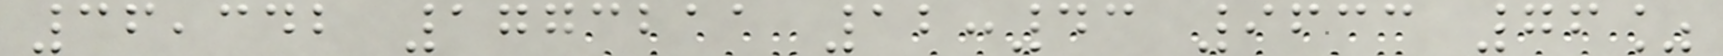36,342 1773211 12:43 9633 76%
